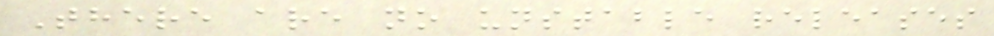There are no unstable releases
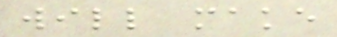will make
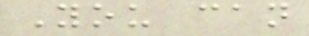You can
